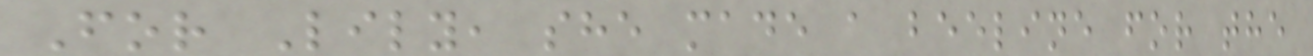For Lily, she made a beeline for the
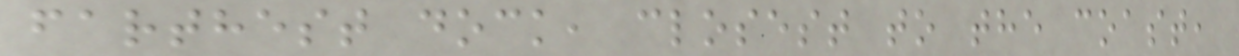farthest dock, closest to the coast,
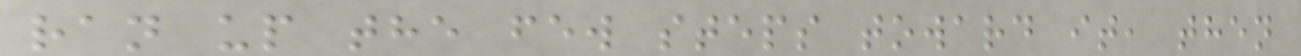ran up the few steps toward it, then
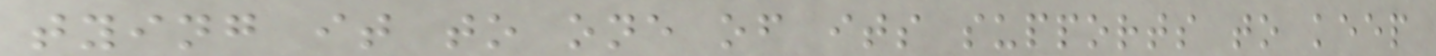tying it to one of its supports to keep
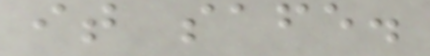it safe.
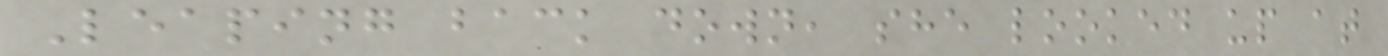Leaping back down, she looked up at
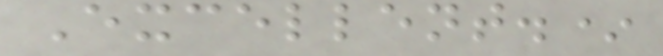Excellent.*
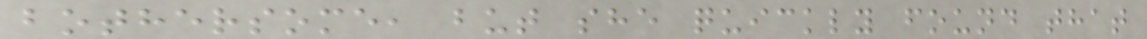bothersome, but she quickly found that
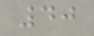40
